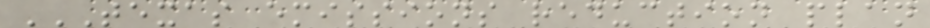TEXAS EMISSIONS REDUCTION PLAN
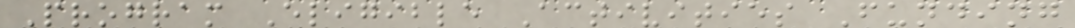Program Eligible Activities Funding
